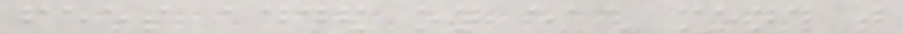fees added on each month that
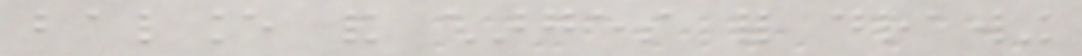balance and charges for drawing
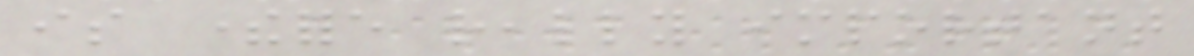is therefore really important
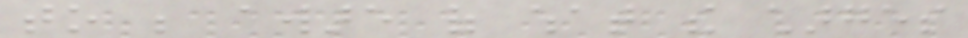to be aware of what the charges
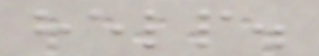help.
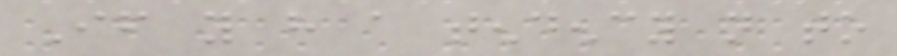If you have a tendency not to
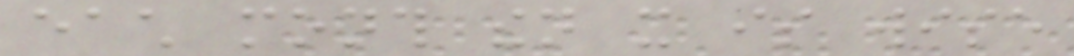each month then it is wise
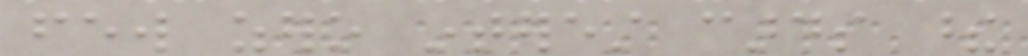few zero interest cards these
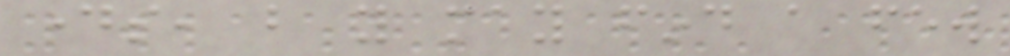days, but you may find a few
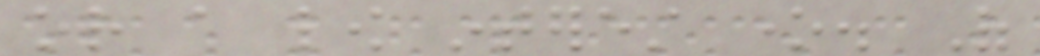or a low interest one. Of
